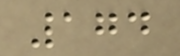174
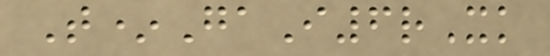T*GaI6rXk
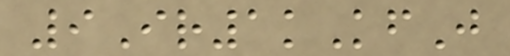9Ir1kKfJ
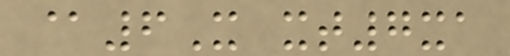@6X xt7xa
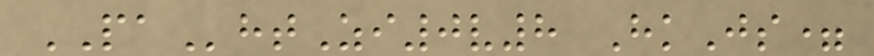PAhtZi0v8 HkJs=
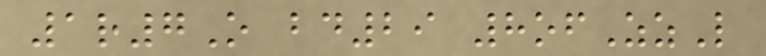1r7O bd29 8ofZzL
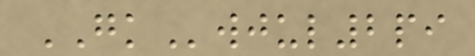GKwjul2pi
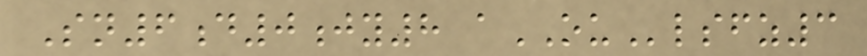Sn6d0jy8 aOUlsfz3
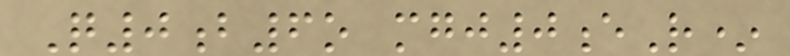Q0b6o mgj0eR*
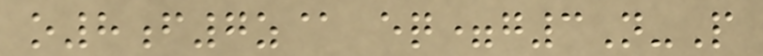o8f7z@ eq=g3N-P
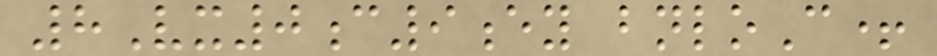8Vx0c9ey bnloC+
